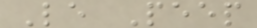Le Peep
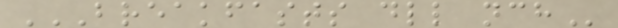BREAKFASTS DLL NCH
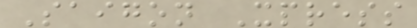Saigon Xpress
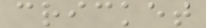cricket
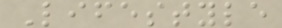Lifestyle
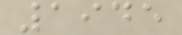1945
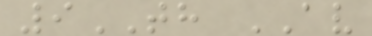9TH AV
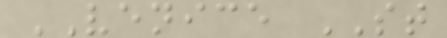VENICE ST
